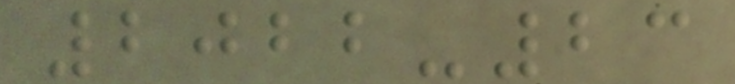2022-23
